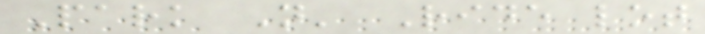Park N' Ride lot
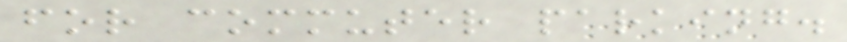for commuter parking.
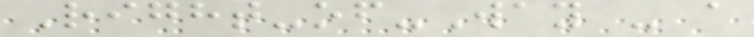Right-of-Way - a
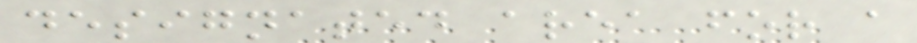designated area for a
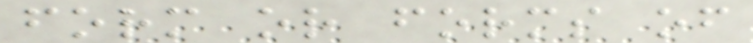form or forms of
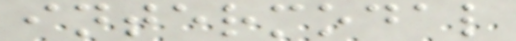intermodal
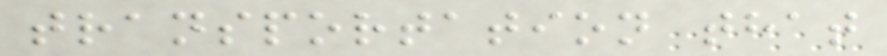transportation that
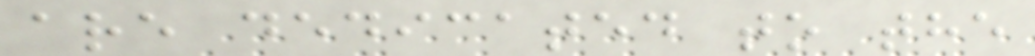are dedicated to the
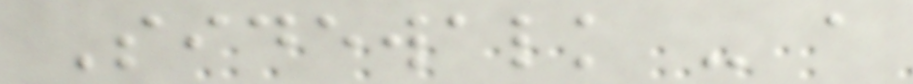Sidewalk - a
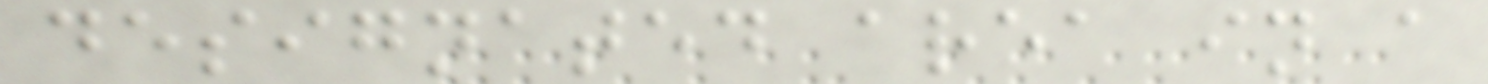designated area in a
